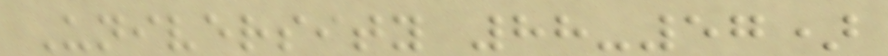University 88-57)
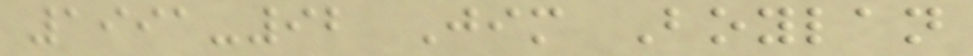1991-92 Jim Boylan
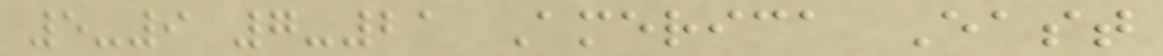5-9 7-21 America East
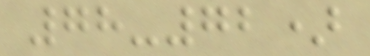78-72)
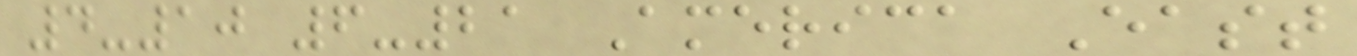4-10 6-21 America East
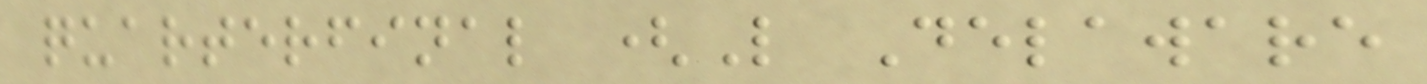quarterfinal (L Delaware
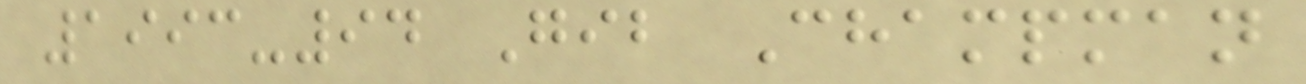1993-94 Gib Champman
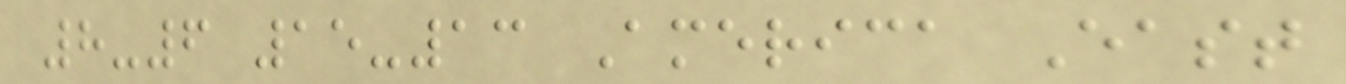8-6 15-13 America East
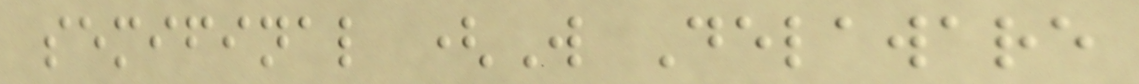semifinal (W Delaware
